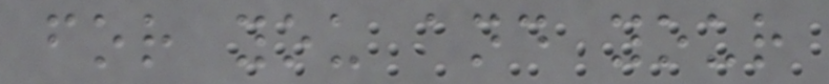for you and your
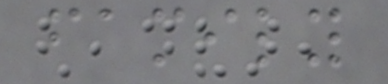family
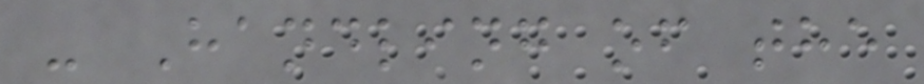- Handling of the
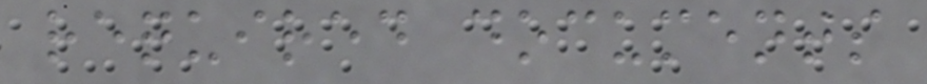required documents
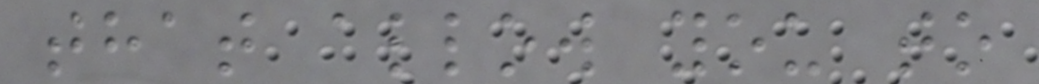that allow you to
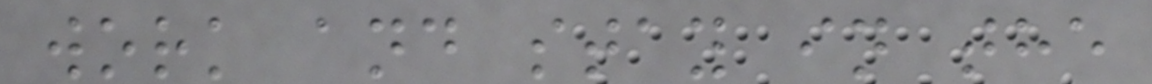work and stay in the
